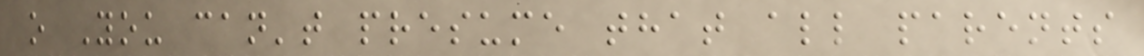o You can't presume that all parents
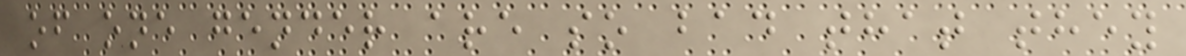of one gender are so bad that they
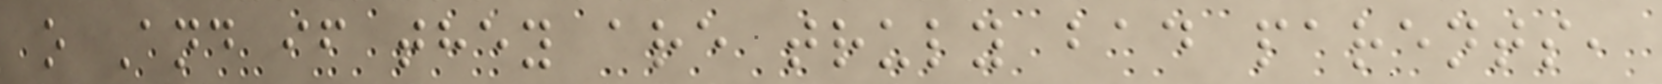o And if they are truly bad parents,
